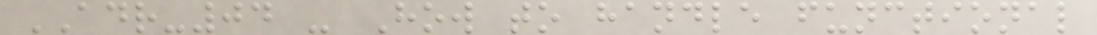ADR-04 - How to handle functional
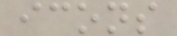icons
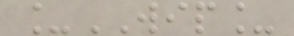_WIP_
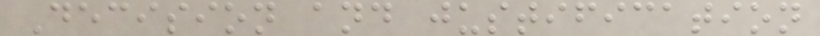Decision and justification
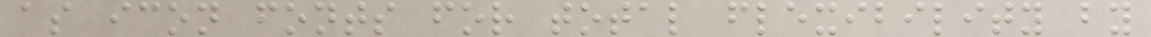as icon fonts for total flexibility by
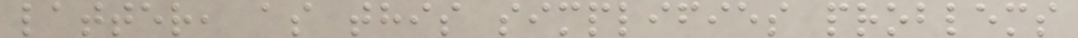latter, as this simplifies problems
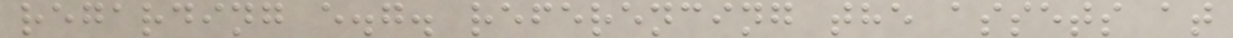regarding e.g. referencing the assets at
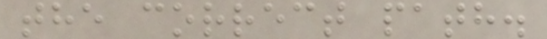the correct path.
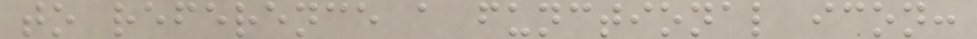to reference a functional icon:
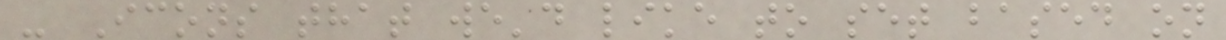- Icons that we'd like to set based on
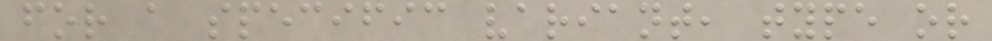for a specific variant, type or
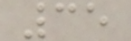35
